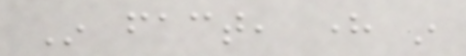In fact, here in
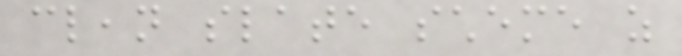clean slate scheme as
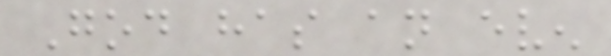God has an even
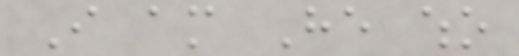I am He who
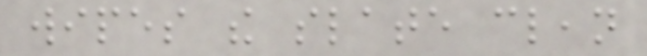wipes the slate clean
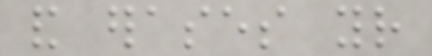and erases your
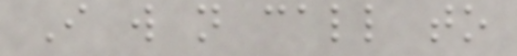I will not call to
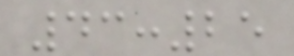43:25
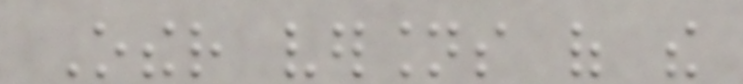Other versions of the
